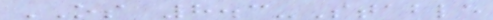OS 8.3-Stable
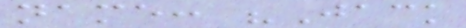name: "Jack
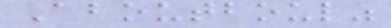Aboutboul"
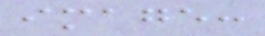image:
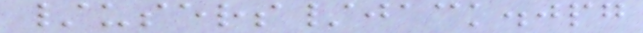/users/jack.jpg
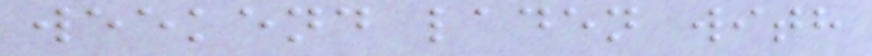weekend laden with
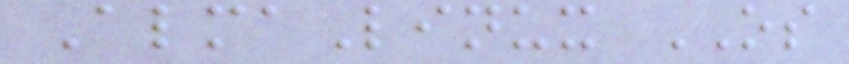AlmaLinux OS
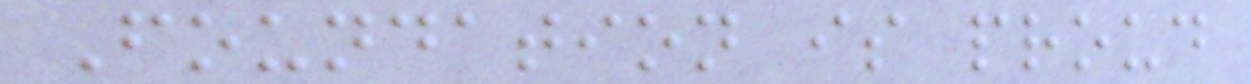Foundation is proud
